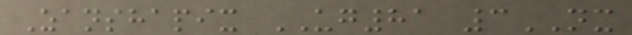Zanshapix UG81 3NX
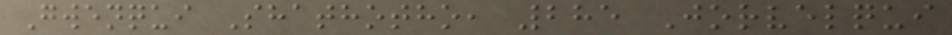Gwenqui Shathotho, 285 Jorvelqui
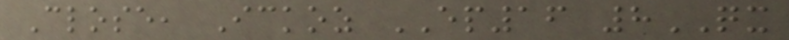Close, Ickoz EP16 8QX
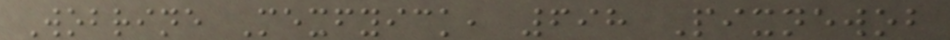Wobrine Mexfyick, 698 Pixnewob
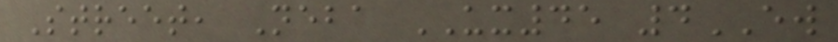Street, Neba UX45 4EW
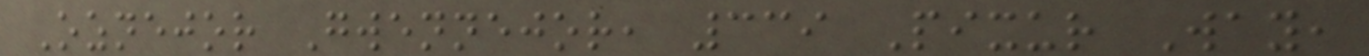Oznejor Gwennejor, 339 Pixur Way,
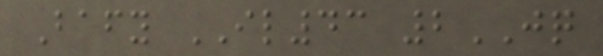Bafy IL43 2JQ
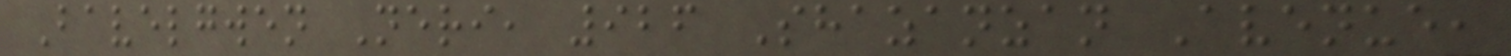Bavelgwen Neri, 926 Shazanzan Avenue,
